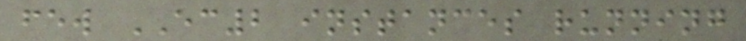few EC2 instances running
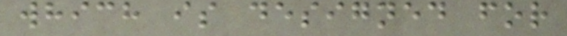which is designed for
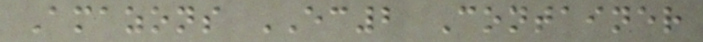Amazons EC2 Container
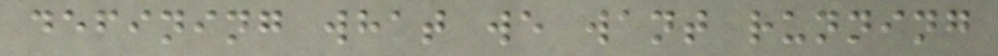defining what we want running
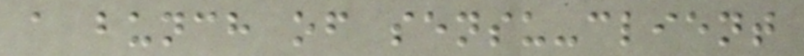a bunch of sensu-client
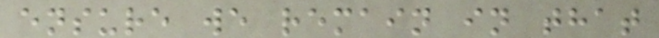ensure we remain in that
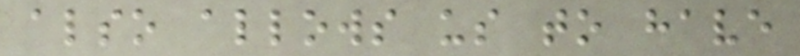also allows us to have
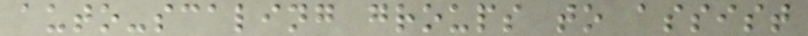auto-scaling groups to assist
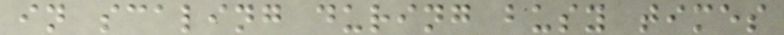in scaling during busy times
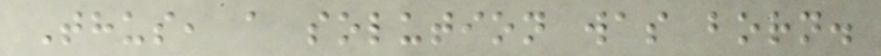Thus, a solution was born.
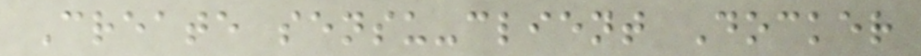Create sensu-client Docker
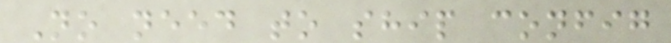No need to ship config
